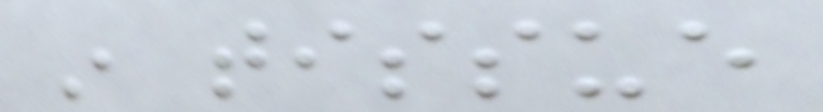in tissue
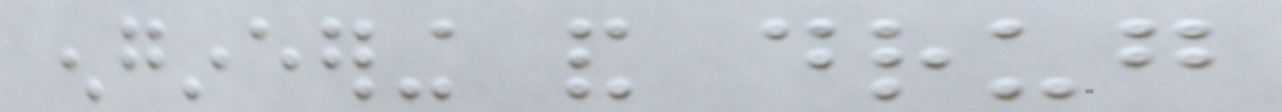engineering and drug
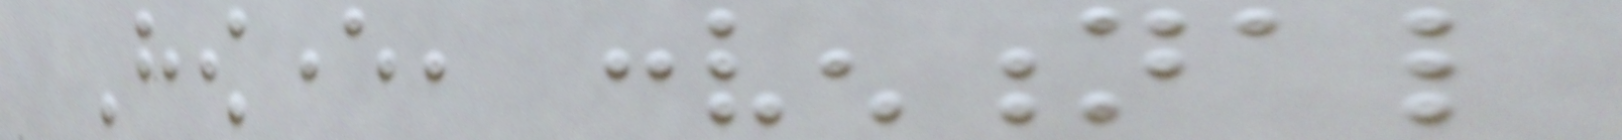However, conventional
